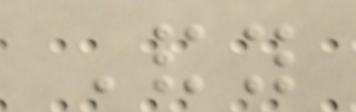Andy
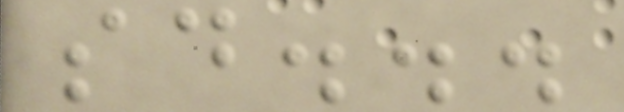said...
